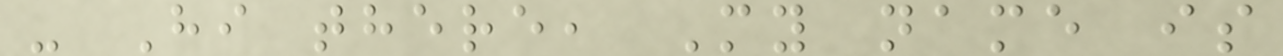- Hi there, My name is
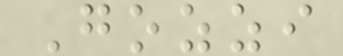Gozzi
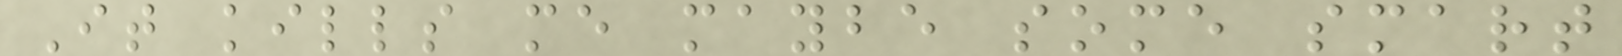It kills me maybe some smart
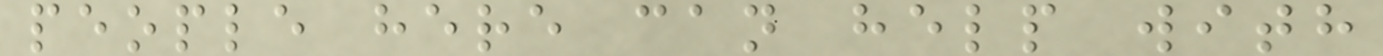people here can help with
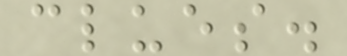clues.
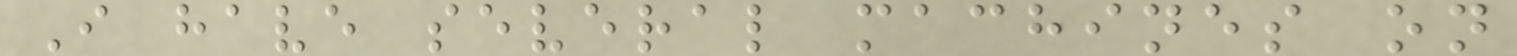I have several machines on
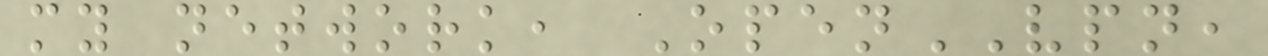my network, OpenVPN,
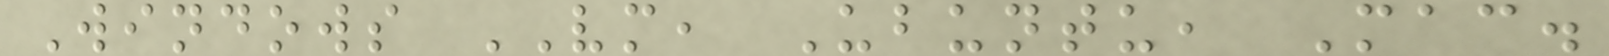Windows VM, Ubuntu, Mac.
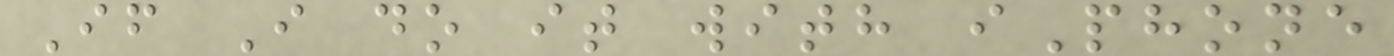If I do it with iPhone
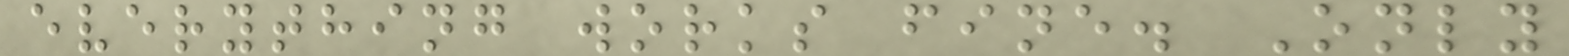everything works fine. Only
